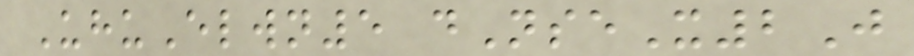UhuElwn5 dNseX2J
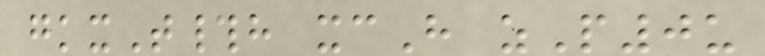gkxT#h xcH zP0u
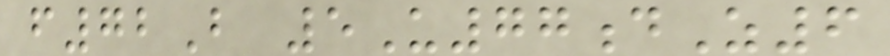f72B 5U77dZ6
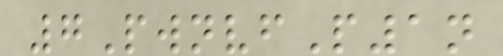7PwnvfP1n
